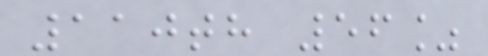110th 56%
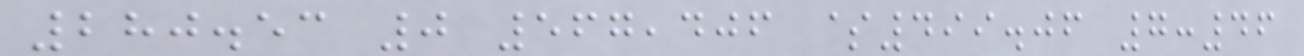280.53 0 567,406 $499.06 7:46
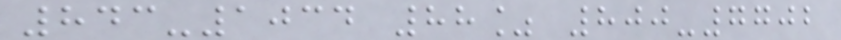843-1034 88% 800-7702
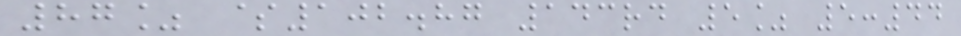87% $102.87 143rd 5% 5:44
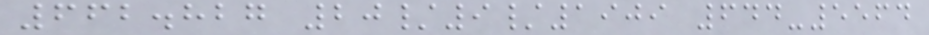662.827 20/9/1909 644-5564
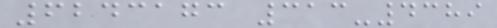6243173 313-4389
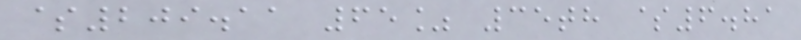$209.11 65% 35th $6.81
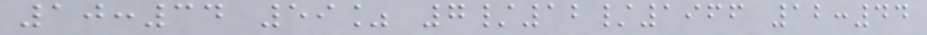10:34 59% 7/12/1966 12:44
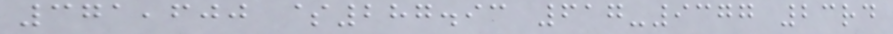371,600 $287.93 617-9377 23rd
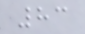83
